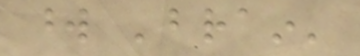word 'brain'
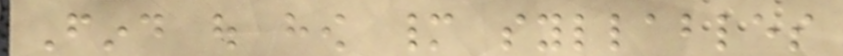Find out how many syllables
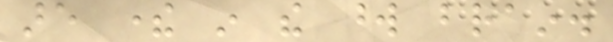are there in the word brain.
